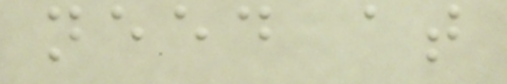need at
